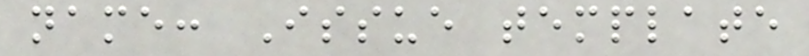name: Issue template
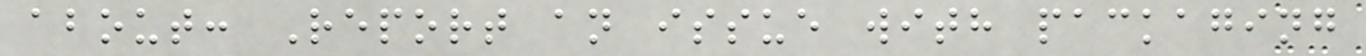about: Report an issue with packaging
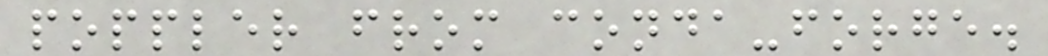poppler from conda-forge.
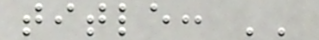title: ''
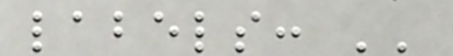labels: ''
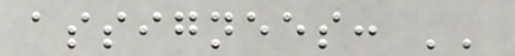assignees: ''
